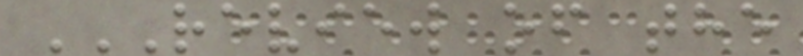REVIEW OF THE
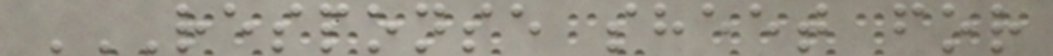RESPONSE SHEET FOR
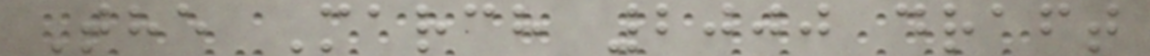The March 2000 draft
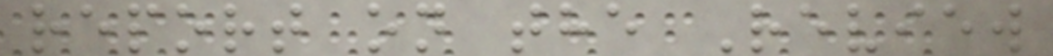report on the Review
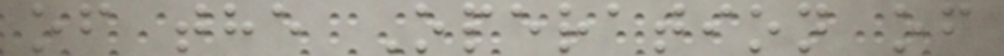of the Operation of
